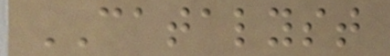CATALYST
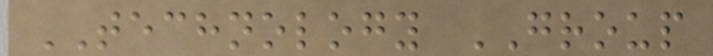TECHNOLOGY GROUP
